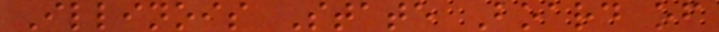Illinois State Board of
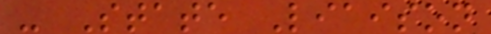- State Liaison
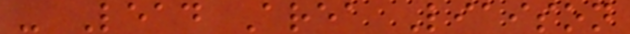- Lead Area Liaison
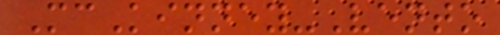McKinney-Vento
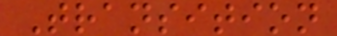Transition
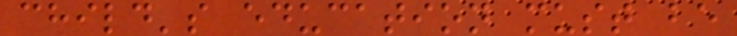child's education must be
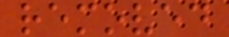removed
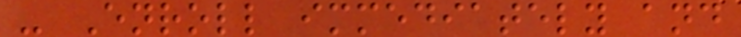- Enroll immediately and
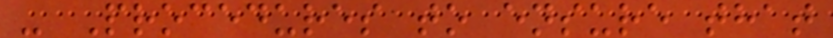- Procedures to ensure that
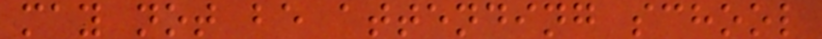may not be attending school
